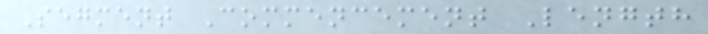Segment Commencement Length
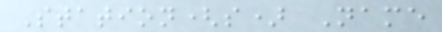Station(s) Name
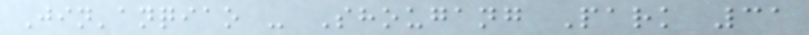Jin'anqiao - Shougang Park 31
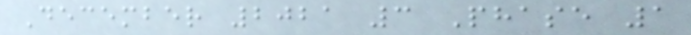December 2021 3 Phase 1
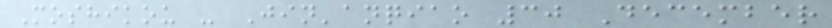Moshikou - Jin'anqiao 30 December
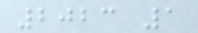2023 1
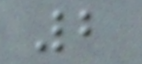2
